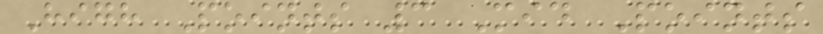High Points 3 Mid Points
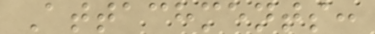Attachments:
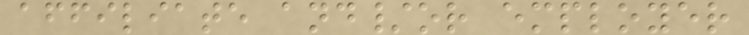affiliate and/or employer
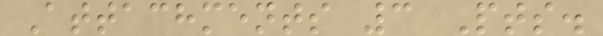Attachments 3 Pts.
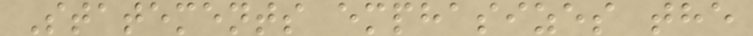Statements emphasizes the
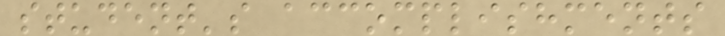student's accomplishments
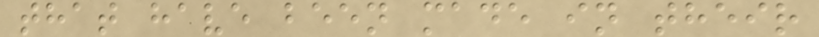that have been made in their
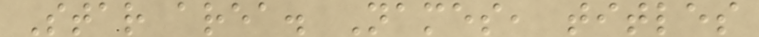Star area. Names, titles
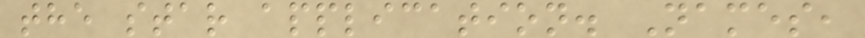the star application. Names,
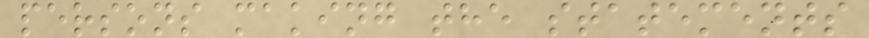persons making the statements
